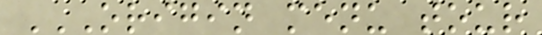ORIGIN MENU TOUR
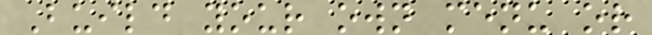Build your own menu or
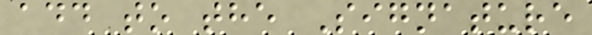add to the Signature
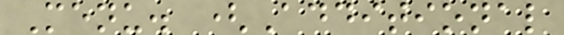Menu. (Additional
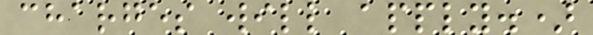charges will apply.)
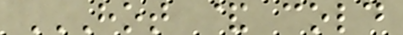HOT & COLD
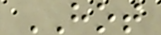HOT
